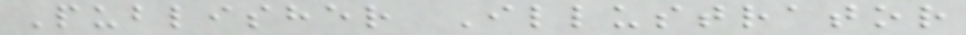Publisher Illustrator
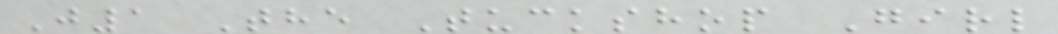J1 The Tuckshop Girl
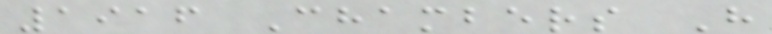1916 Chambers H
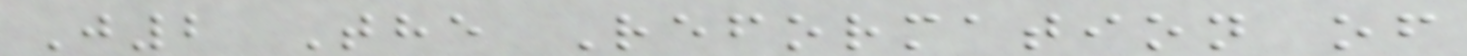J2 The Reformation of
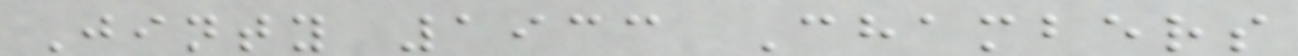Jinty 1933 Chambers
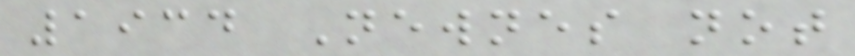1934 Newnes not
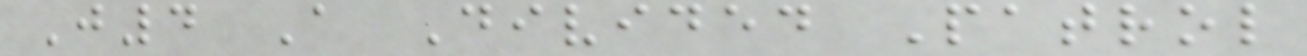J4 A Divided Patrol
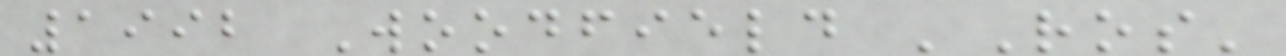1992 Woodfield 'Ros'
